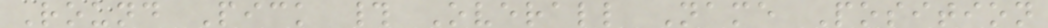Round Pick # Overall Name Position
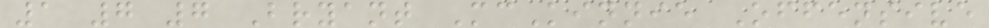1 7 7 Bryant McKinnie Offensive
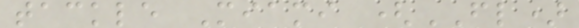tackle Miami (FL)
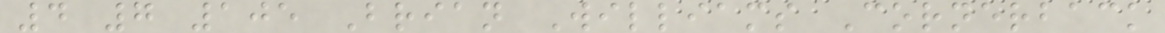4 7 105 Brian Williams Cornerback
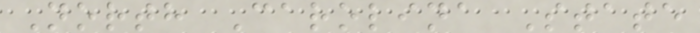North Carolina State
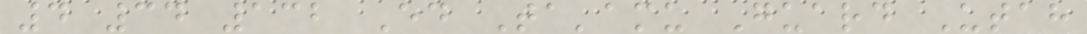4 34 132 Ed Ta'amu Guard Utah
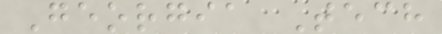Georgia Tech
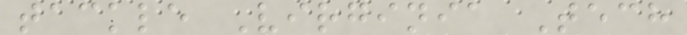tackle Virginia Tech
